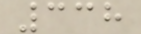338
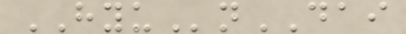HYUnDAI
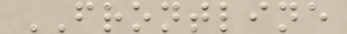FRONTLINE
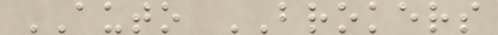AUTO BROKERS
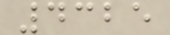4325
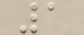1
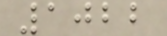1022
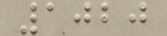1020
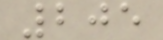205
